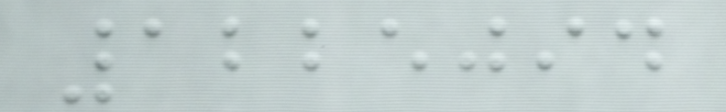1225094
